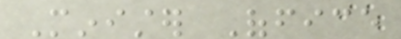Minister Office
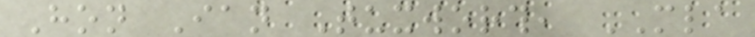Hon Ian Tuxworth, MLA
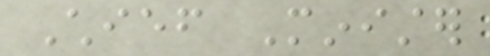Chief Minister
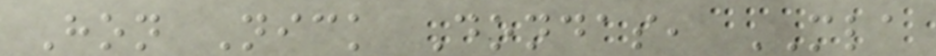Hon Nick Dondas, MLA
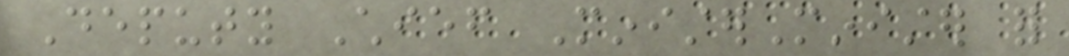Deputy Chief MinisterMinister for
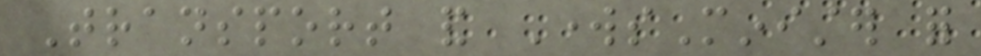Transport and WorksMinister for
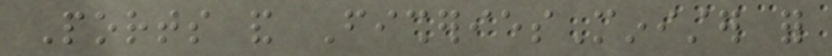Ports and FisheriesMinister for
